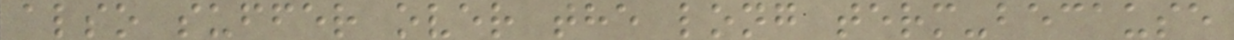also suffer over the long term-because
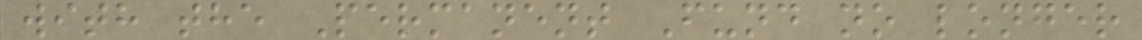with the Permanent Fund no longer
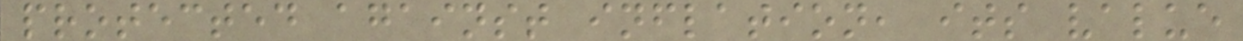protected against inflation, its value
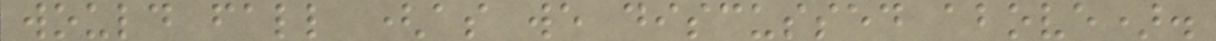would fall (as we discussed above).
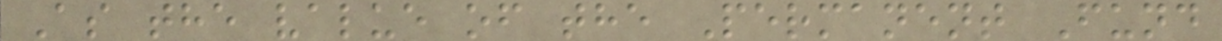As the value of the Permanent Fund
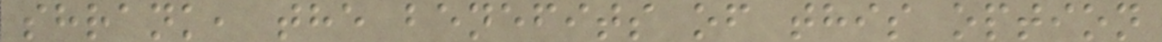shrank, the benefits of this option
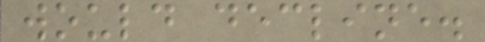would decline.
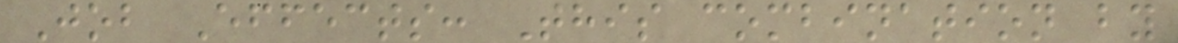Job Effects: This combination by
